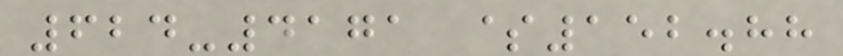624-4171 $152.88
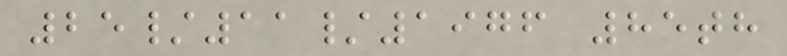25/11/1976 85th
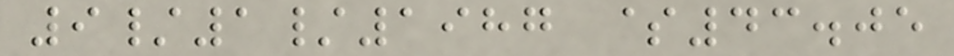9/1/1987 $43.05
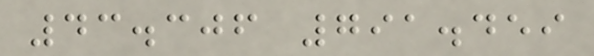43.306 791.459
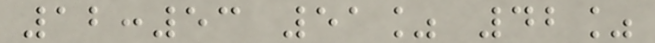12:53 51% 42%
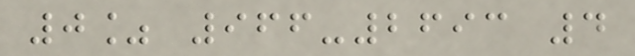0% 966-2693 4
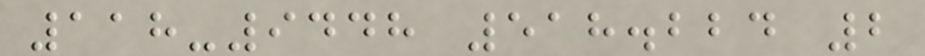118-9448 518.224 2
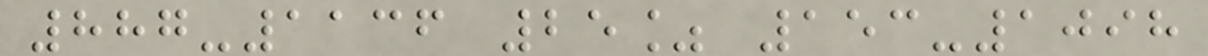887-1136 25% 153-1098
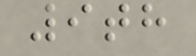9th
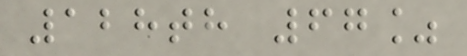128th 67%
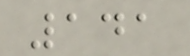141
